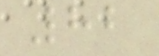82
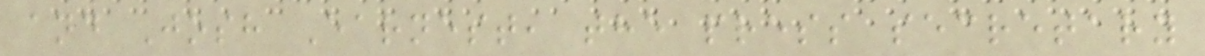and Josh Earnest, the press secretary
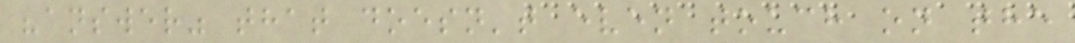"answer" that doesn't even touch on the
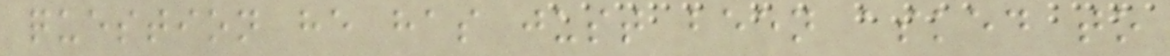question he has just been asked to
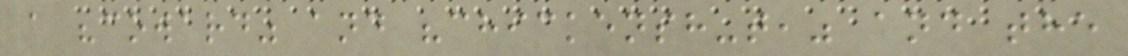a "coward" and "chickensh-t," and the
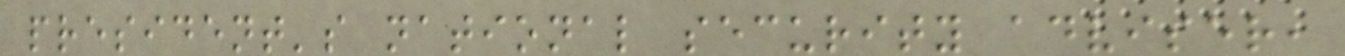president's national security adviser,
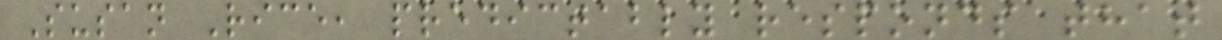Susan Rice, predictably responds that
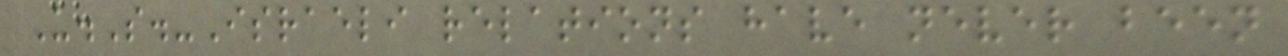U.S.-Israeli relations have never been
